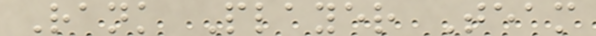Rank Player Team
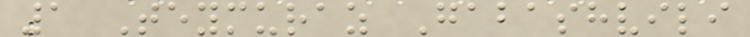1 Teymuraz Gabashvili
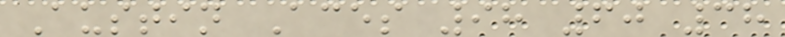Austin Aces 98 60 38
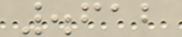.612
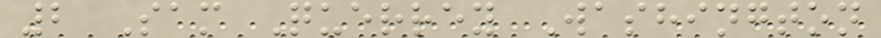2 Sam Querrey Washington
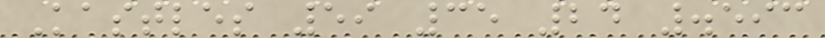Kastles 59 35 24 .593
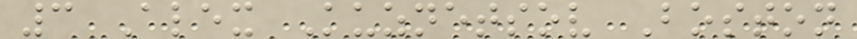3 Alex Kuznetsov Boston
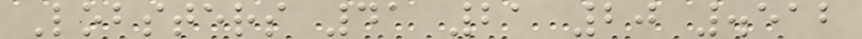Lobsters 41 21 20 .512
